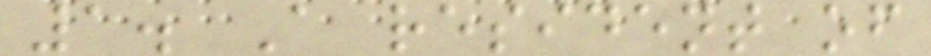1. A resident of
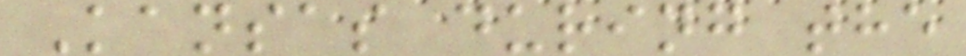Kansas during the
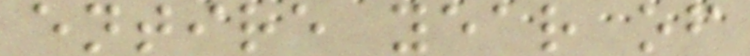entire year of
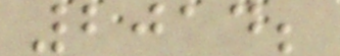2014;
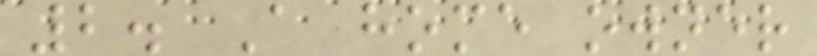2. A home owner
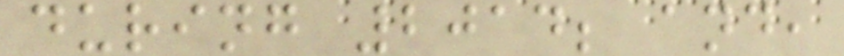during 2014; and,
